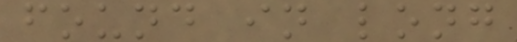found in long
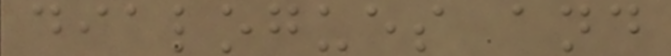dialogues and
